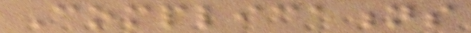Complications
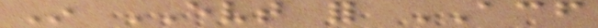In EVT for ACF
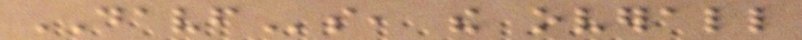DAVFs, the overall
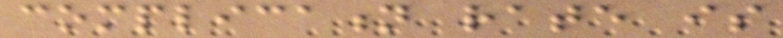complication rate is
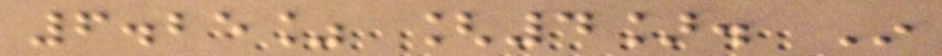6.25% [4]. In
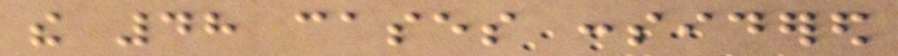the 48 cases considered
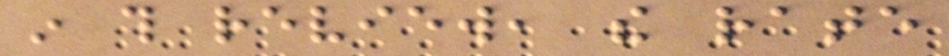in this review, the rate
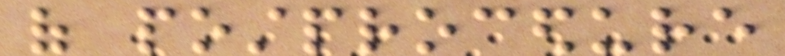of postprocedure
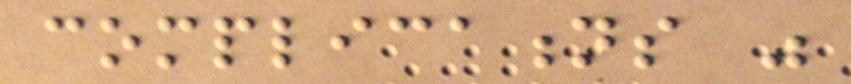complications was
